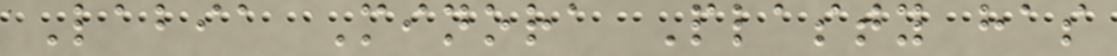Labia Minora Plasty has
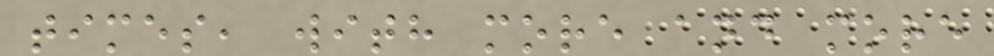times, with more and more
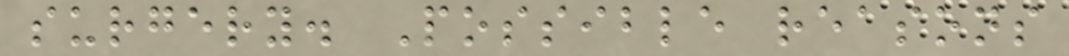surgery. Possible reasons
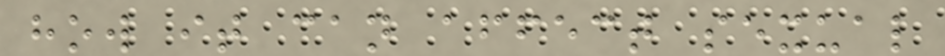how it can affect sexual
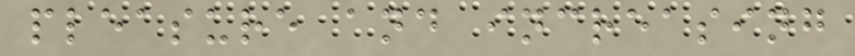pleasure and increasing
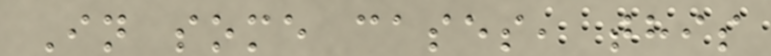In some cases, this
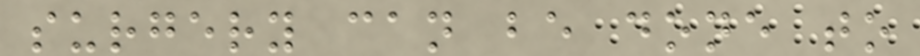surgery can be done to
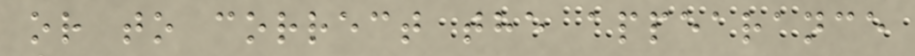or to correct the appearance
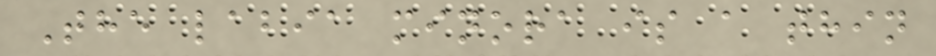The labia minora is a thin
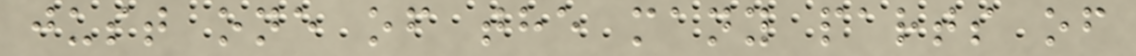just one of the many parts of
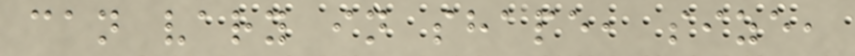can vary in shape, size,
